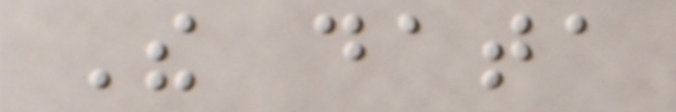The data
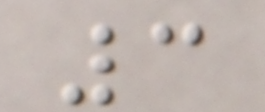3
